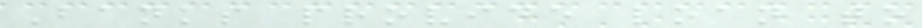Banks provide loan to
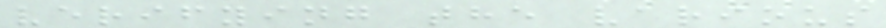verifying the various
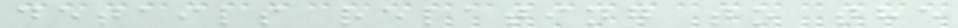details relating to the
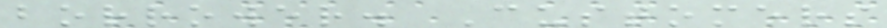borrower. Customers
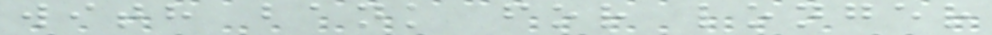with bank for longer
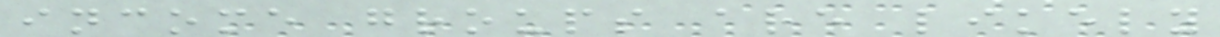income groups are likely
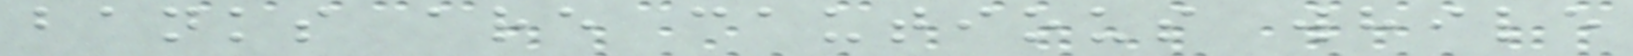banks are cautious while
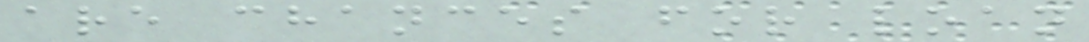are chances for loan
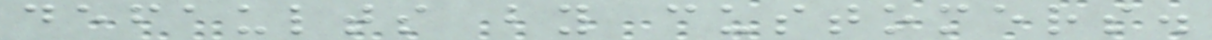defaults by customers.
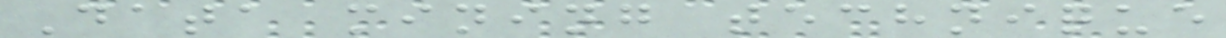Data mining technique
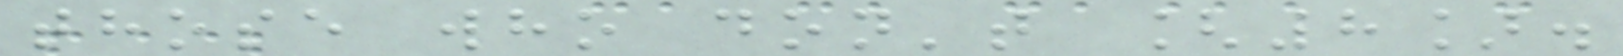those who don't [8].
